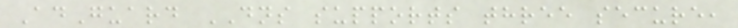AdGuard DNS supports three secure,
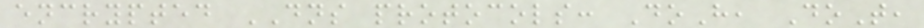encrypted DNS protocols: DoH, DoT,
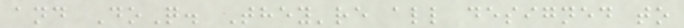and DoQ. They're all designed to
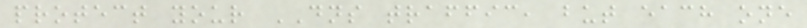protect your DNS traffic, but each one
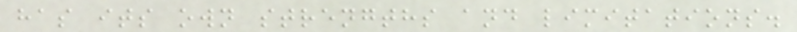has its own strengths and limitations.
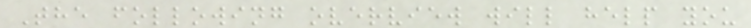The following overview will help you
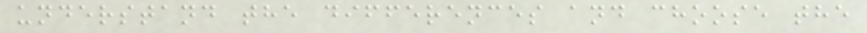understand the differences and choose the
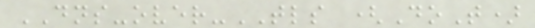DNS-over-TLS (DoT)
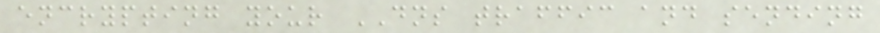encrypting your DNS traffic and sending
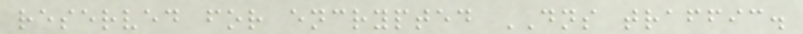reserved for encrypted DNS traffic.
